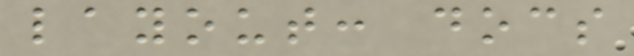layout: docs
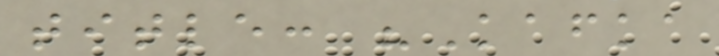title: "Kafka
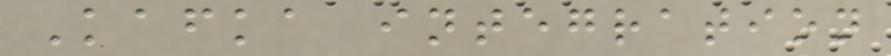Kafka integration
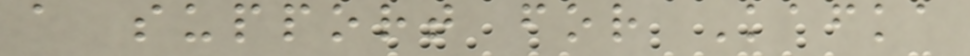a support for Kafka
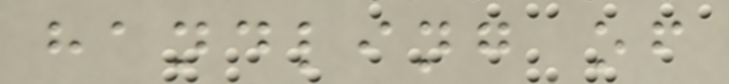handling of
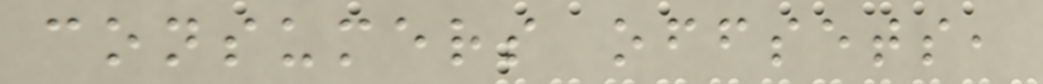consumers offsets,
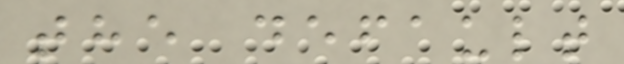the default
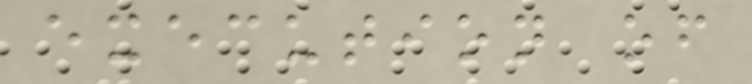execution of
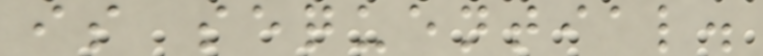is sequential.
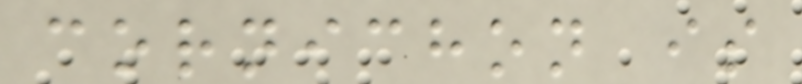cornichon is
